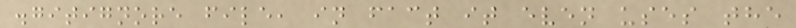.gitignore file, in fact it even uses the
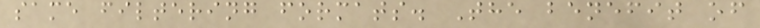same filtering formats. The benefit of
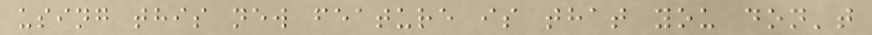using this new feature is that you don't
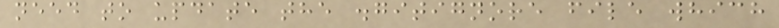need to update the .gitignore file which
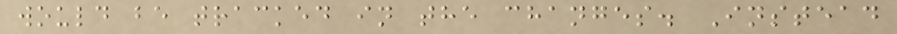would be tracked in the changes. Instead
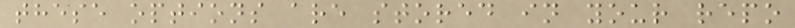these options are stored in your repo
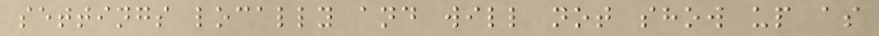settings locally and will not show up as
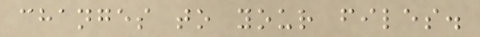changes to your files.
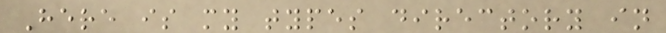Here is my types directory in
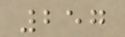257
